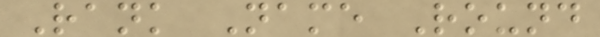Rank Name Round
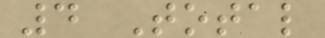4 Total
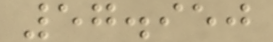57.950
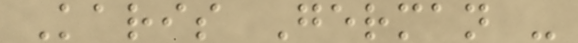Karis German -
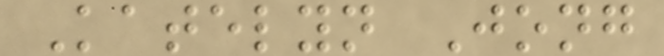Katelyn Jong
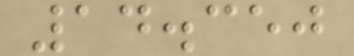14.350
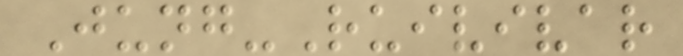Jung-Ruivivar
